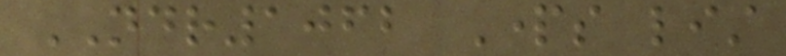NDR1062 Parts list
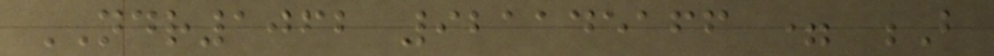NDR1062 921145166 = B
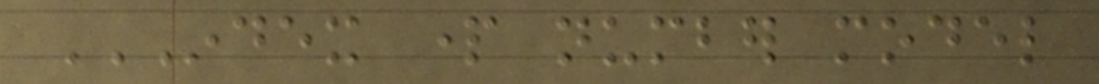INDEX PART NUMBER MODEL
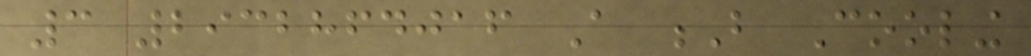3 2932864016 A B Cooling
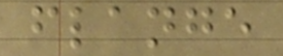flange
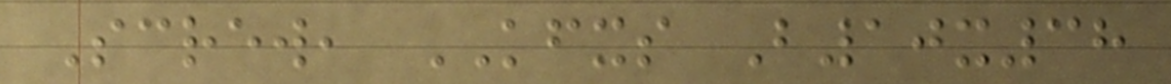Screw, KFXS B10x38
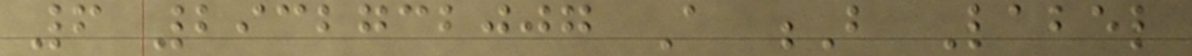6 2932732007 A B Label
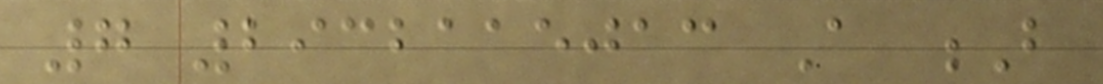7 2932115013 A B
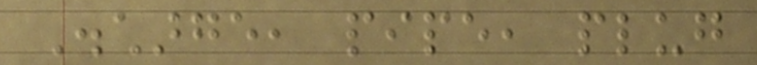Discharge, pipe, plug
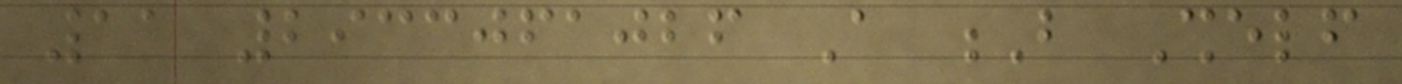11 2933061026 A B Shelf
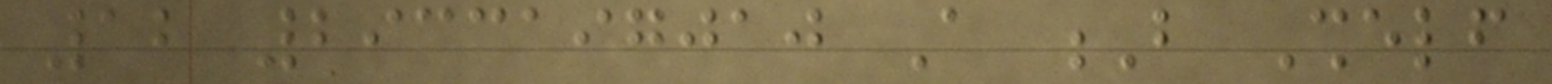12 2933197010 A B Shelf
